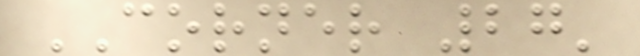CORNER 27'
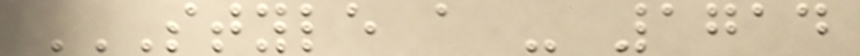STYLE A - 1714
